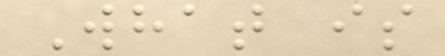What is
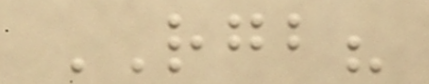RGB?
